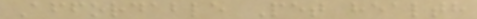Affordable Pet health
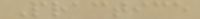Practice
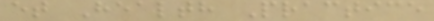et Health Practice
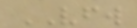VFW
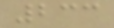233
